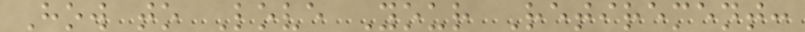How to Love Your Retirement:
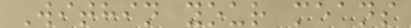Within your means
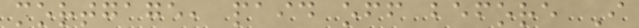mortgage, paid off before I
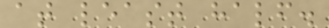at least half.
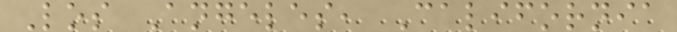Los Angeles, California
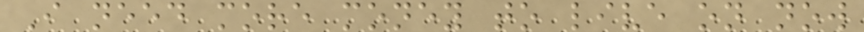I need more money to live on now
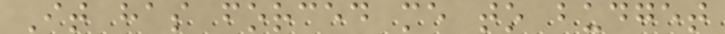It has forced me to budget
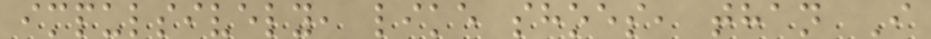impulsively, like shoes, than I
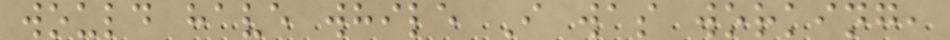would have while I was working,
